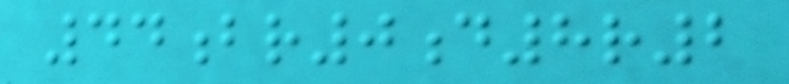44br0d8r2
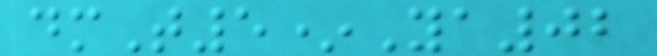dmT5*Ya02
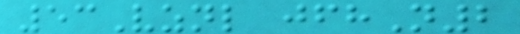53Vznl jfhN2
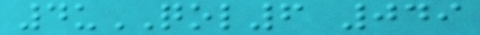4uQOL6 049
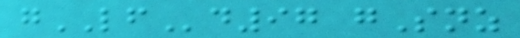gLFd97 gSnz
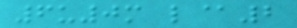6u0m l@2
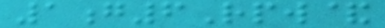1g6Rpw&
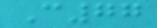C77
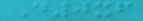D0xf
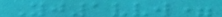Yj1vvw=
